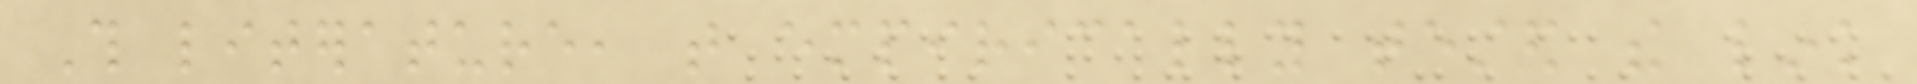This literature, that empirically tested the link
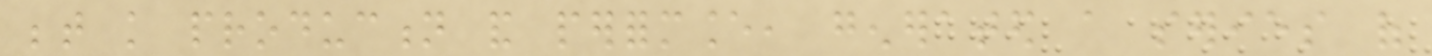between knowledge production and performance, generated a series of
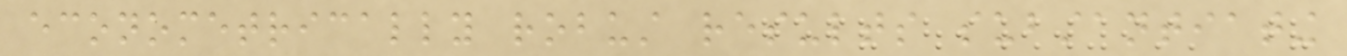econometrically robust results substantiating
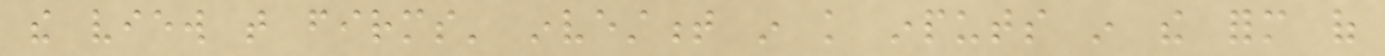the view that firms' investment in knowledge inputs in the form of
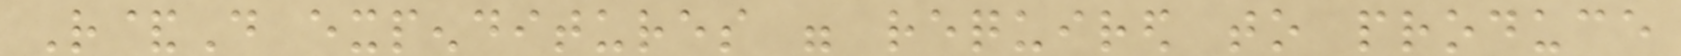R&D expenditures were required to produce
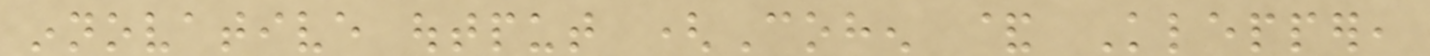innovative output (Cohen & Klepper,
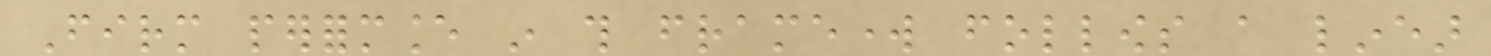Firm performance in this framework follows a linear
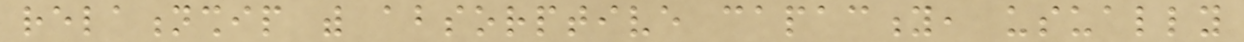relationship with absorptive capacity, usually
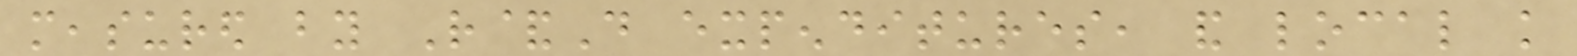measured by R&D expenditures, and local knowledge
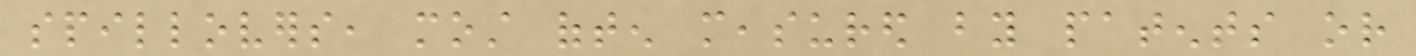spillovers, most often measured by patents or
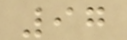97
